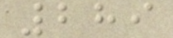289
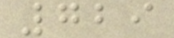729
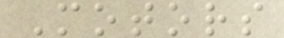Motors
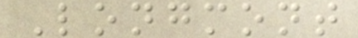Longmont
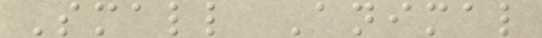Small Animal
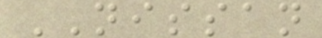NISSAN
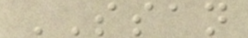SSAN
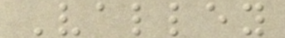Valley
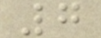7
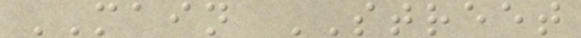MAIN STREET
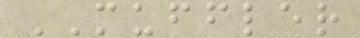MUFFLER
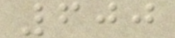600
